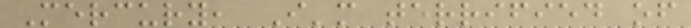Mercury, I'm terrified of
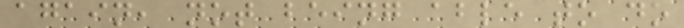again, not being able to do
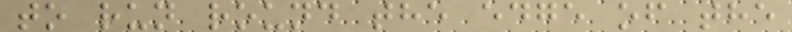to run round the edge of the
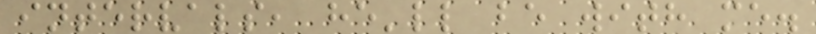intervals, he'll be with me.
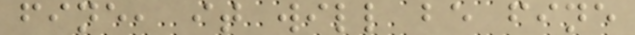fine, it will be fine
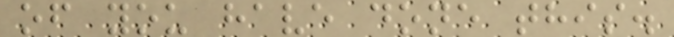of you have done this.
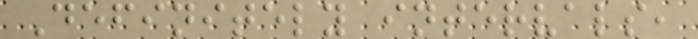Definitely intervals,
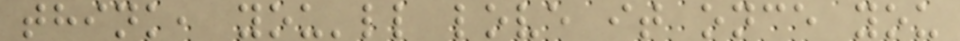think, you'll love it once you
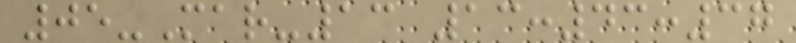05-Mar-13 13:43:37
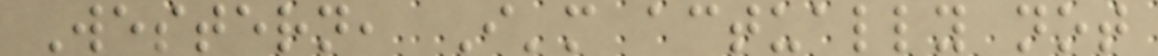Western, I'm actually not
